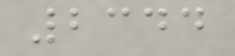2344
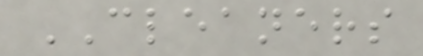CLEANERS
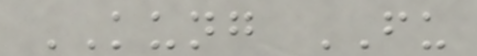KUNG FU
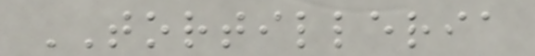TORTILLERIA
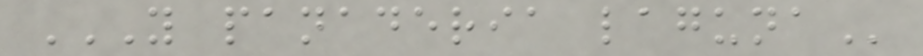Y PANADERIA LAGUNA
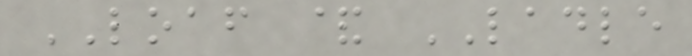LOAF & LADLE
